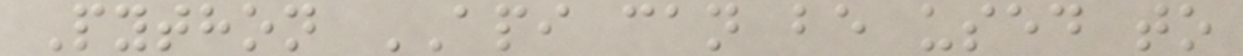Python API can be used to
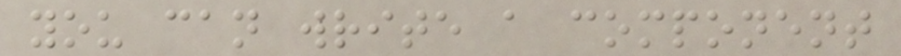you can write a component
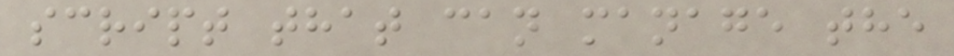script that can manage the
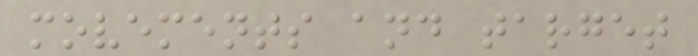movements and target
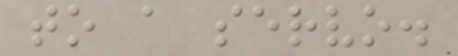to a servo.
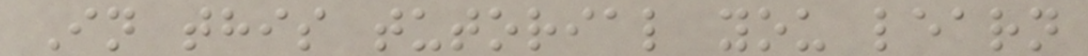In this tutorial you learn
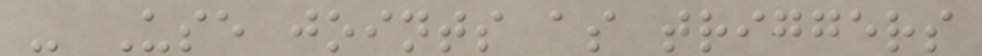- Use joints as triggers
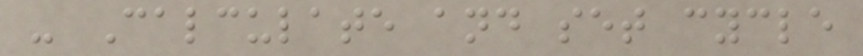- Calculate and set cycle
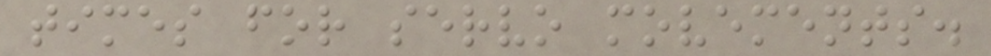times for servo movements.
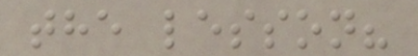the lesson?
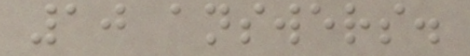10 answers.
